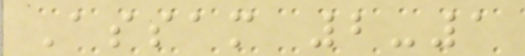Assam 2-1
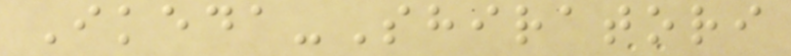Ikeda-Shiratori
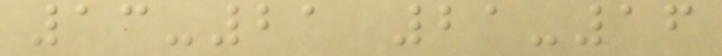13-21 21-16
